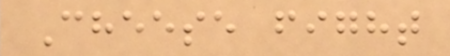Cheese fight
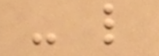- l
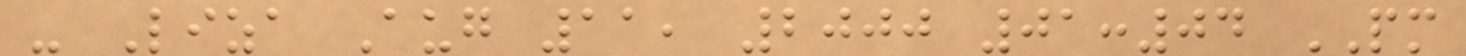- Liza Aug 11, 2000 01:04 PM
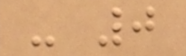- 0
